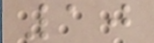10
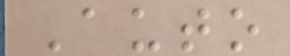Auto
